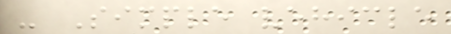- Simple vehicle
